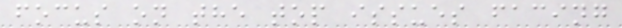focus on the top issues facing
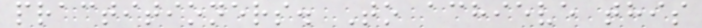practitioners. To achieve this
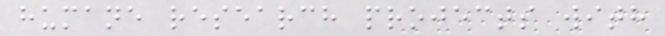humane research projects with
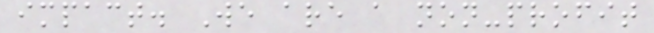impact. We are a non-profit
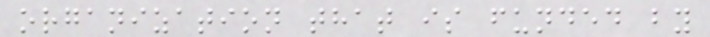organization that is funded by
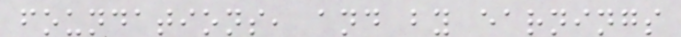foundations, and by earnings
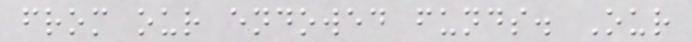from our endowed funds. Our
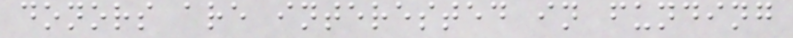donors are interested in funding
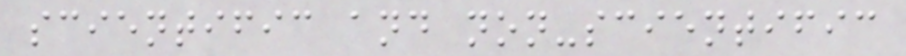scientific and non-scientific
